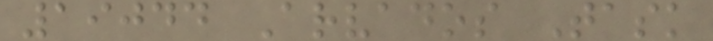19044 Arvados Task
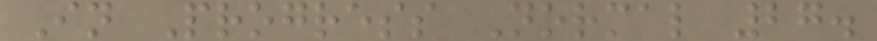In Progress Normal 27.
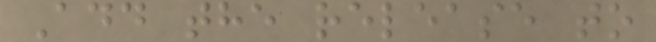Add the release to
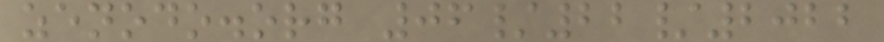zenodo.org 06/22/2022
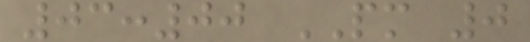03:00 PM 0
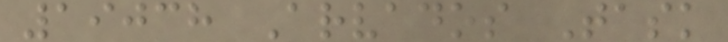19038 Arvados Task
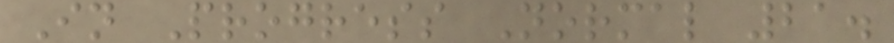In Progress Normal 21.
